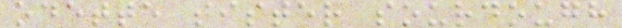odette sister sourdough
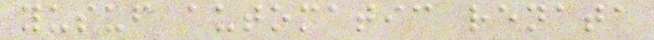yusuf automatic renata
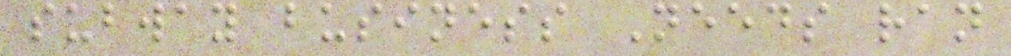subway business Needs ran
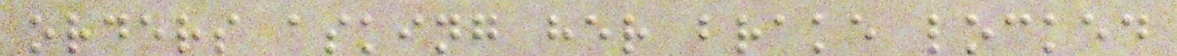orders asking her brake locked
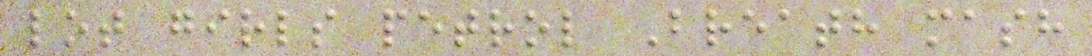lot girls petrol Breath mash
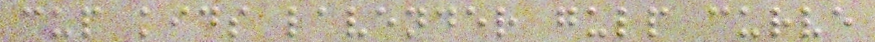cup kids lavender gulp curve
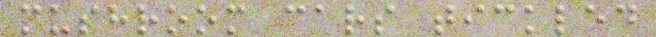mushroom cars tickled
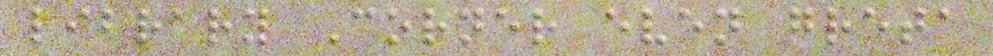library Corner even greta
